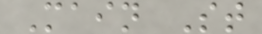Main St
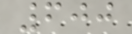600
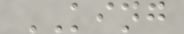KING
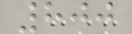800
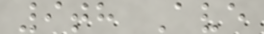9th Ave
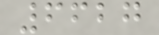6627
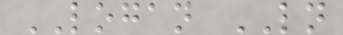LOGAN LN
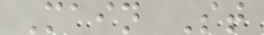Main St
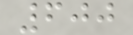600
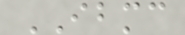IBMC
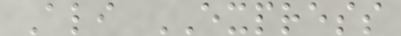Ali EXPRESS
